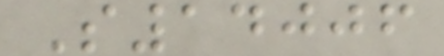S14006
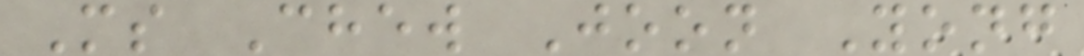Ms Chew Joon Yong
